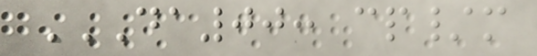DA00: CP/M
